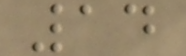14
